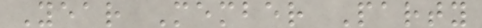Year Member Party
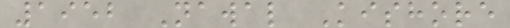1952 Nawal Kishore
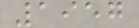1957
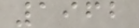1962
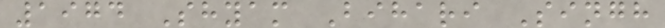1974 Shyam Bihari Singh
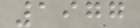1977
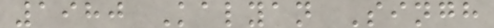1980 Kalyan Singh
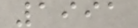1991
